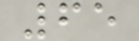65
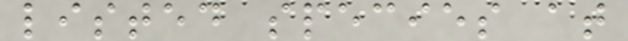listed species at
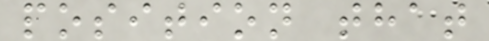position that
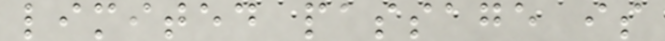limited passage is
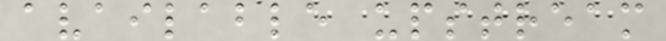available upstream
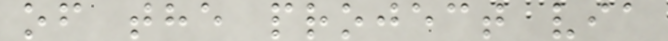of the project via
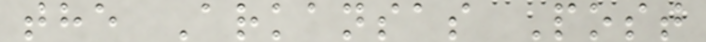the Arkansas Post
